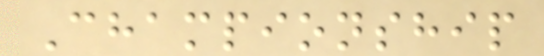Championship
